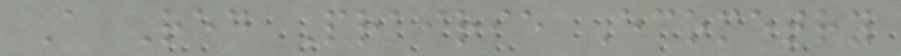A Red Prairie Ecometry
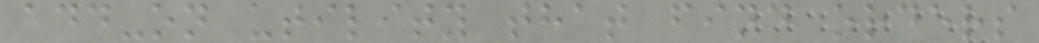add-on utility that find orders
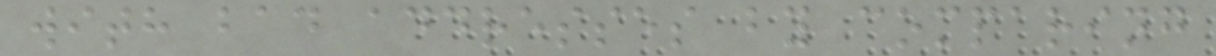with bad addresses by comparing
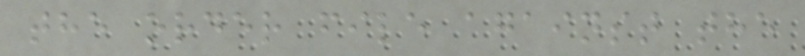the order file against the
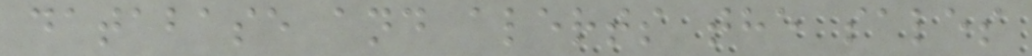database and alerts the sales
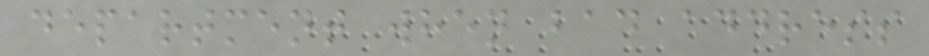department when bad address
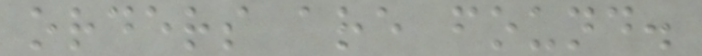orders are found.
